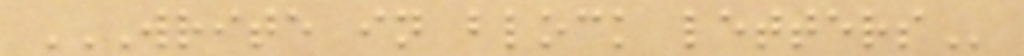WRITE IN BLOCK LETTERS
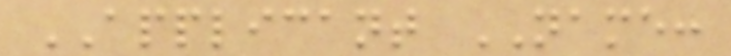APPLICANT NAME:
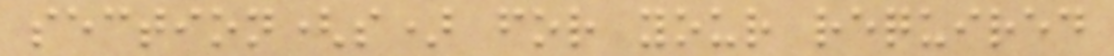section(s) for your required
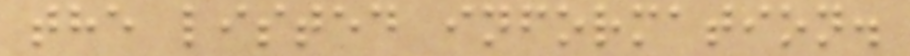the listed information.
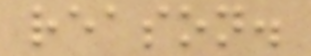reason.
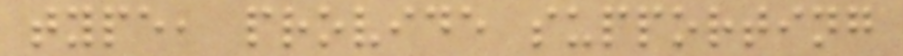type, provide supporting
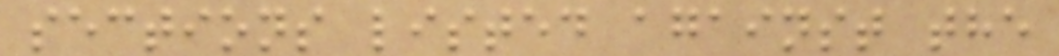sections listed against the
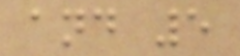and 5
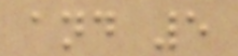and 5
